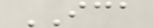ICA
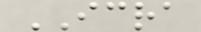ICRA
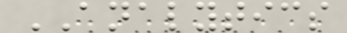ANALYTICS
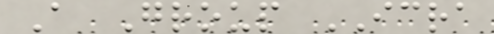A Group ICRA
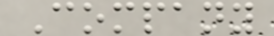Company
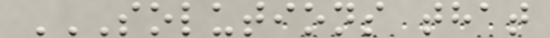SOLUTIONS THAT
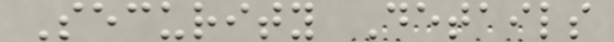Security Details
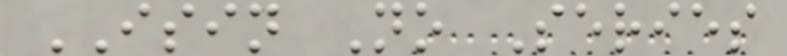ISIN No Series
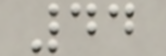44
